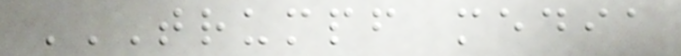TRUMPF MEDIA
